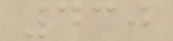430
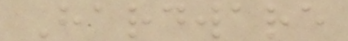Hardware
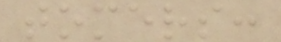tomers:
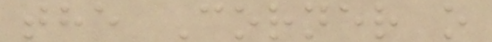the Corner o
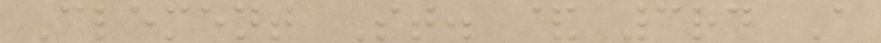Clement St. & 3rd A
